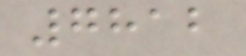7812
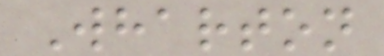Wharton
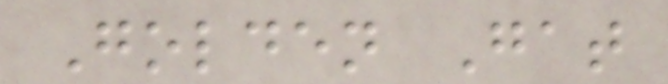Golden Gat
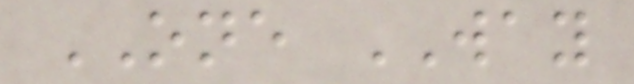ONE WAY
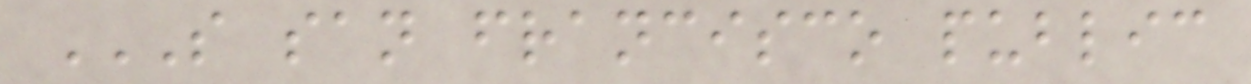S SAN FRANCISCO PUBLIC
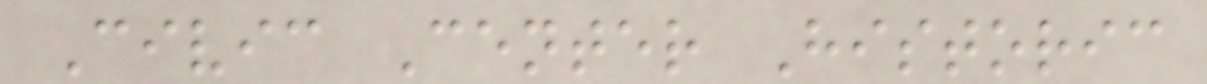Civic Center Historic
